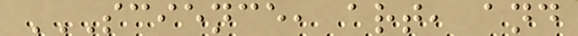SCIENCE, ART, AND
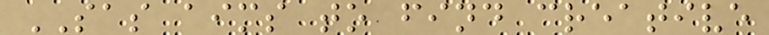SAS aims to find creative
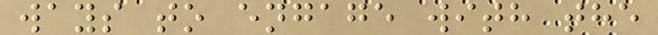ways to engage with the
